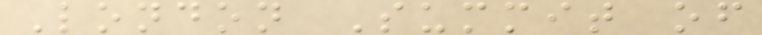London Summit of
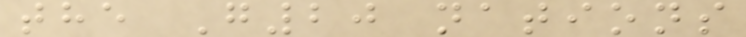the G20 nations
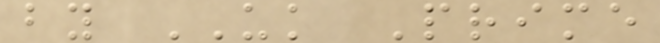by UK Prime
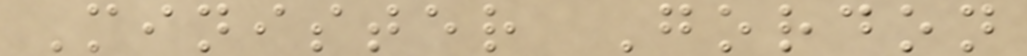Minister Gordon
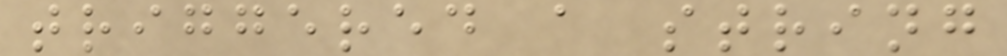triggered a string
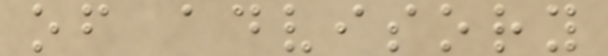of advisory
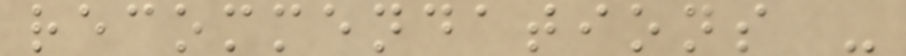recommendations -
